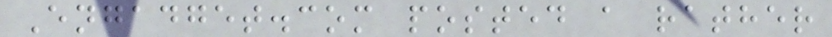Engadget.com posted a rather
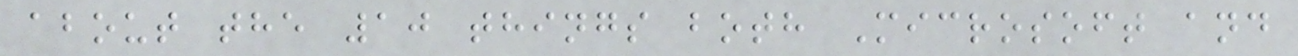about the 10 things both Microsoft and
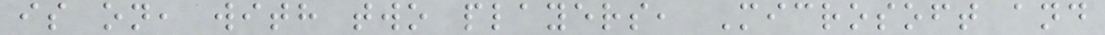is on, with two players, Microsoft and
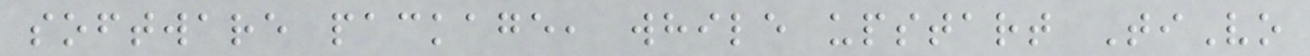software package, while upstart TiVo
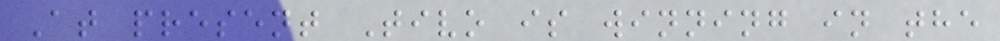At present Tivo is winning in the
